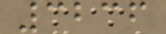3236
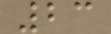23
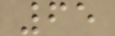65
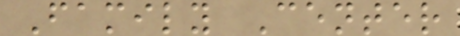Family Center
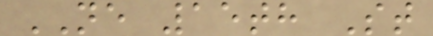NE 15th St
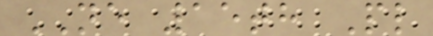NE 15th Pl
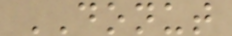DONUT
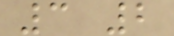3 2
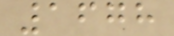1678
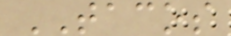TACOS
